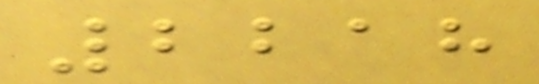2218
